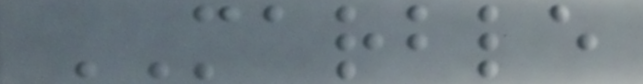MARBLE
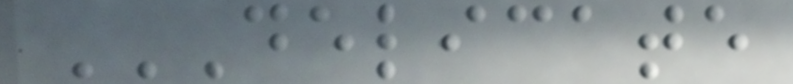DELICATE
